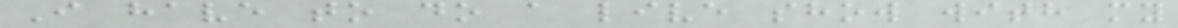I have to do a live show with my
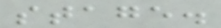stage.
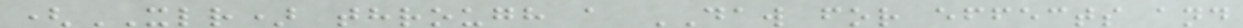(XLR) through a DAW for effects and
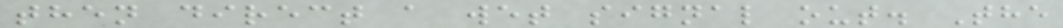then direct a wet signal out. The
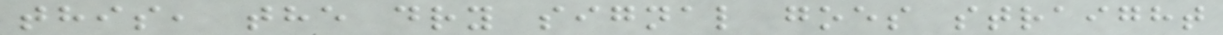this, the dry signal goes straight
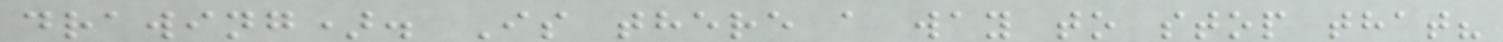drawing). Is there a way to stop that?
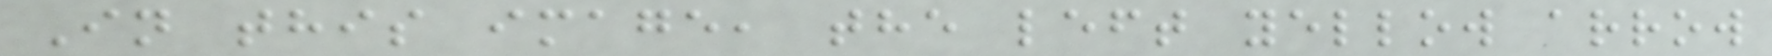In this image, the left yellow arrow
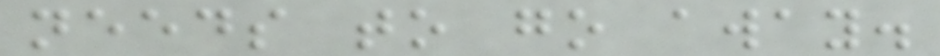needs to go away.
